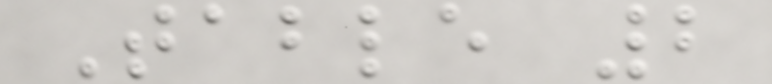Table 2
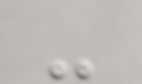-
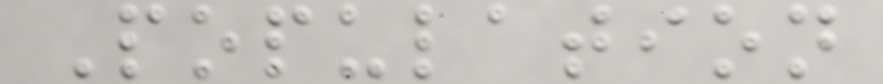Population
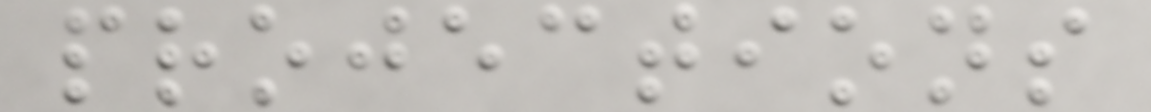projections
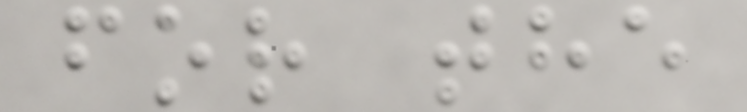for the
